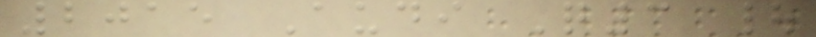2015 Audi Q3 |
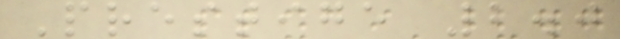Prestige 2.0
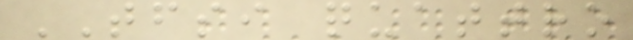TFSI quattro
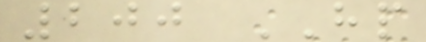200 HP
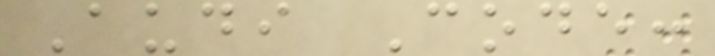Audi Code:
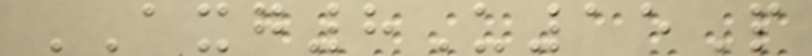AXG8U15P
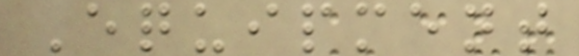Equipment
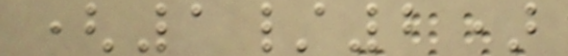(1/2)
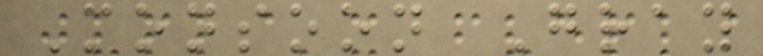Monsoon Gray
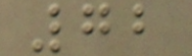72
